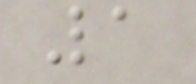1
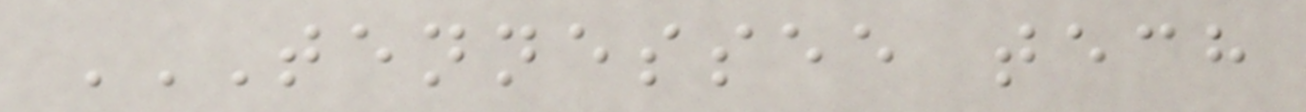TENNESSEE TECH
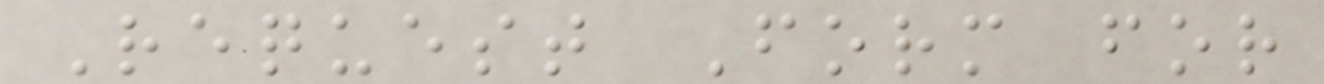Request Form for
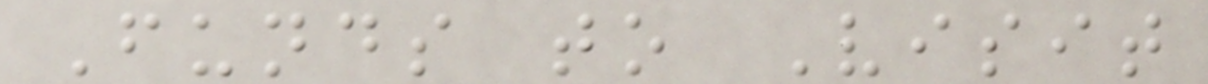Funds to Visit
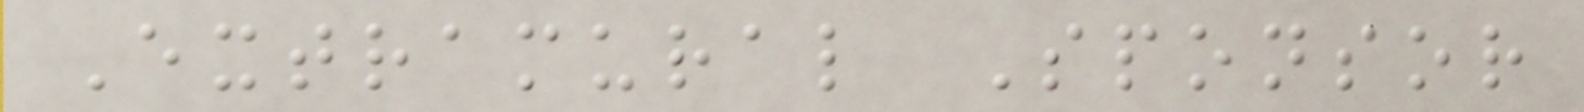Extramural Sponsor
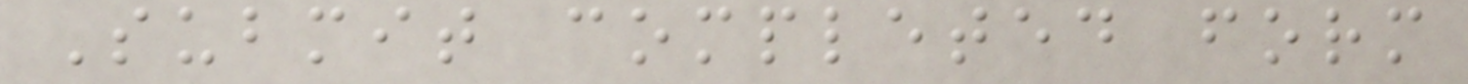Submit completed form
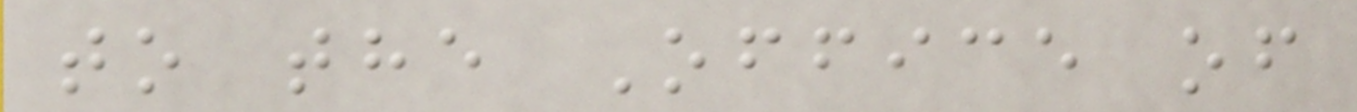to the Office of
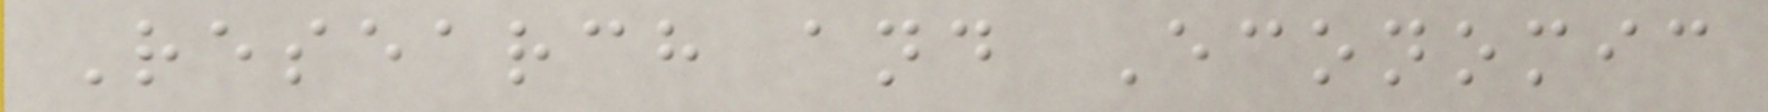Research and Economic
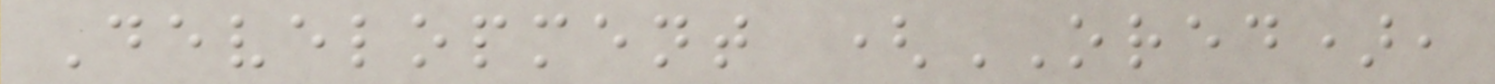Development (ORED),
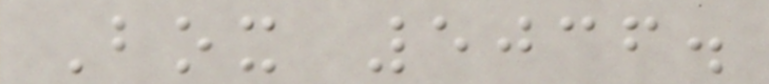Box 5036.
